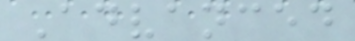Advanced
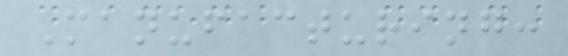Manufacturing:
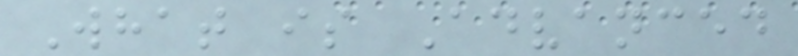What is Advanced
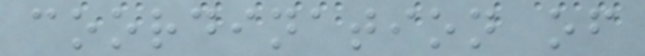coordination of
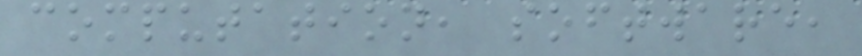computation, software,
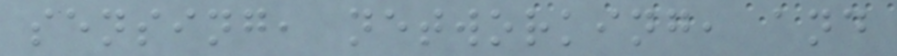sensing, networking, and
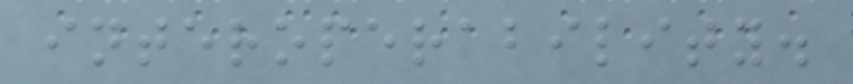interoperability.
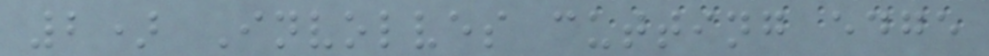2) Involves cutting edge
